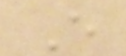E
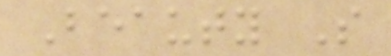Beauty S
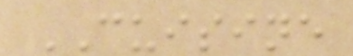CUISINE
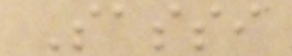Sassi
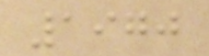1970
